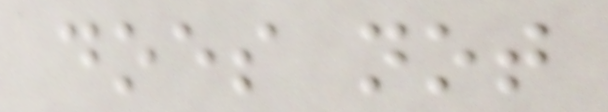does not
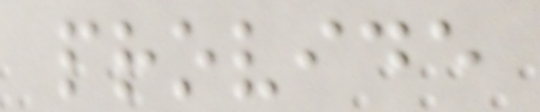provide
